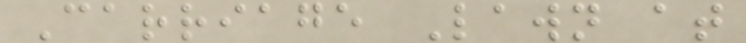Carriage Lawn at
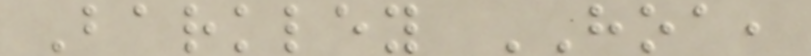Barkley HOA,
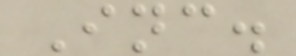Inc.
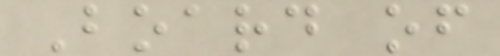Board of
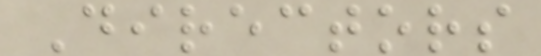Directors
